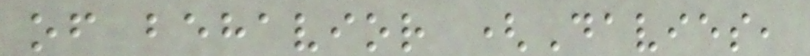of behavior (Davies,
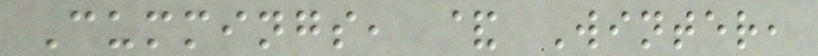Cummings, & Winter,
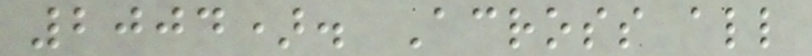2004). Across all
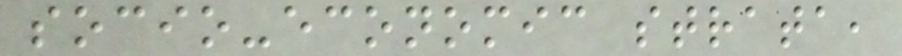socio-economic strata,
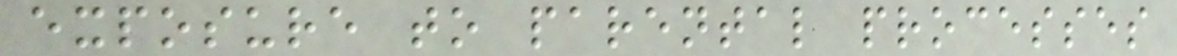exposure to parental processes
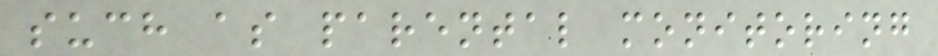such as parental monitoring
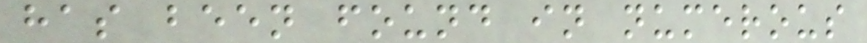has been found in numerous
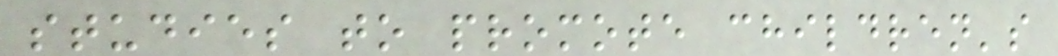studies to promote children's
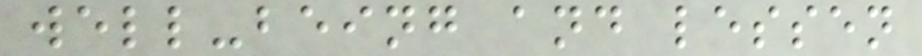well-being and lessen
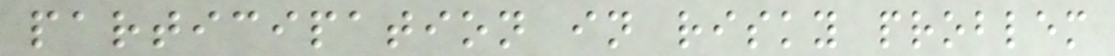participation in risky problem
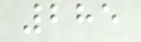285
